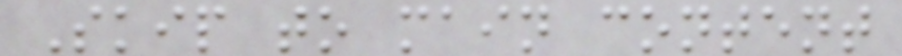Skip to main content
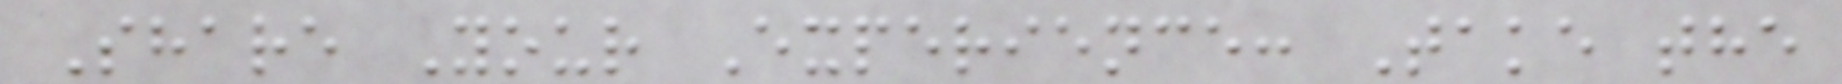Share Your Experience: Take the
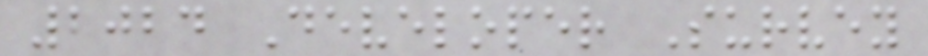2024 Developer Survey
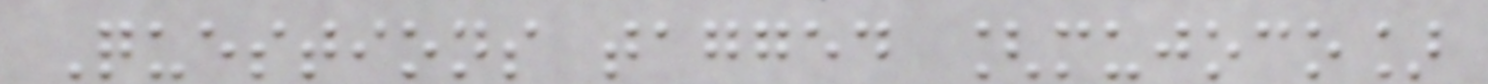Questions tagged [mujoco]
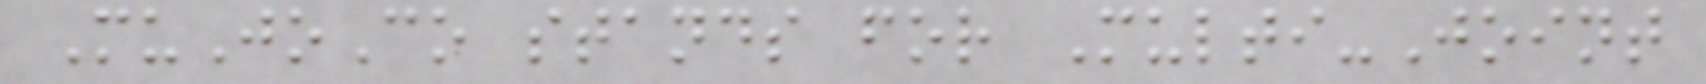MuJoCo stands for Multi-Joint
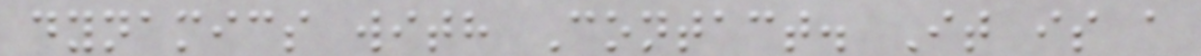dynamics with Contact. It is a
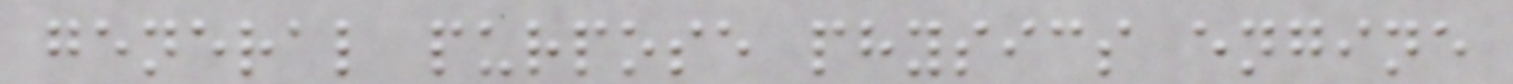general purpose physics engine
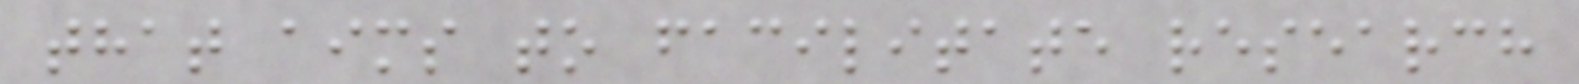that aims to facilitate research
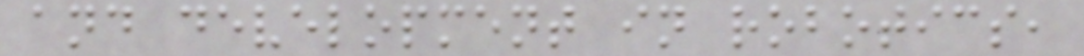and development in robotics,
